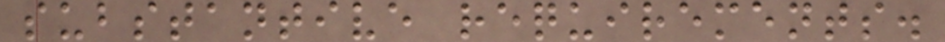substantive requirements.
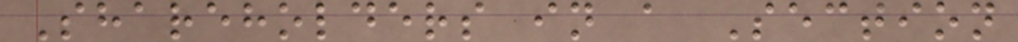Shareholders in a Section
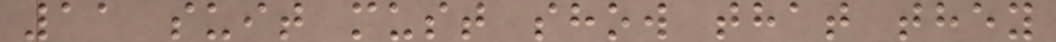11 suit must show that they
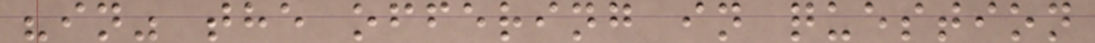"in" the offering in question
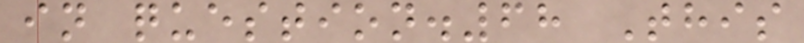in question.68 This
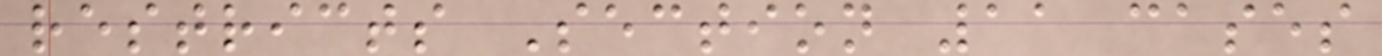restricts Section 11 cases
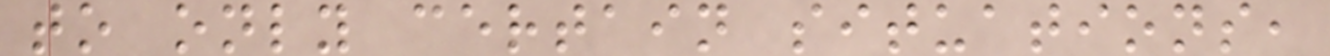to only certain situations,
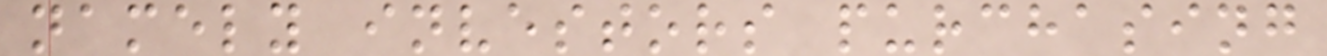namely investors purchasing
